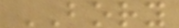BORY
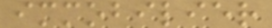immobilier
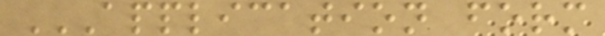APPLICATION FORM
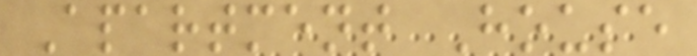Apartment House
